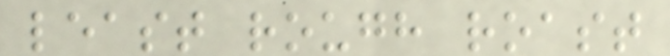least rough roast
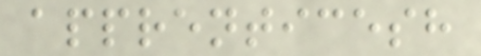apprenticesh
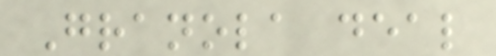Granola deal
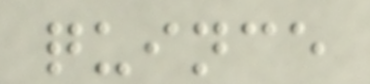quince
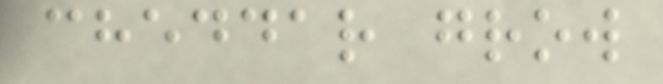cheddar grow
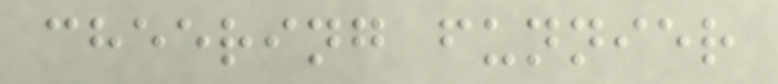cheering funnier
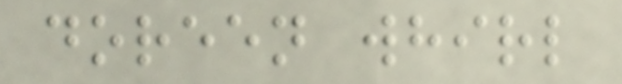doreen whirl
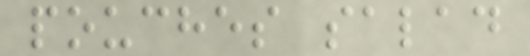pouches salad
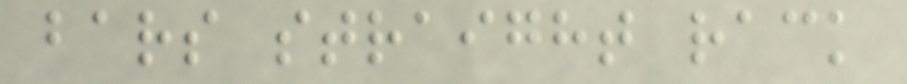bars straight rack
